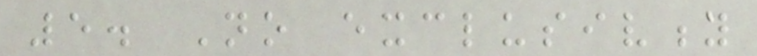5. No exclusivity
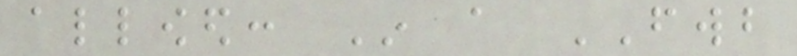allowed: In a FWB
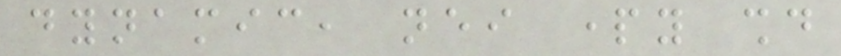dynamic, neither party should
